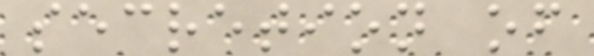secretion of
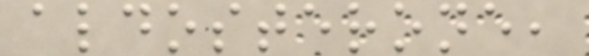aldosterone,
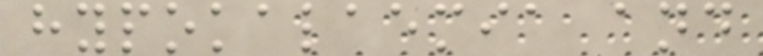hypokalaemia and
